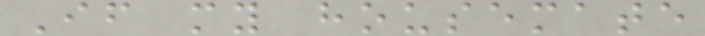If my housemate
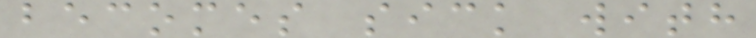becomes sick with
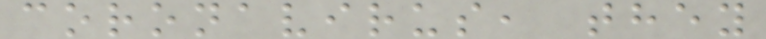coronavirus, they
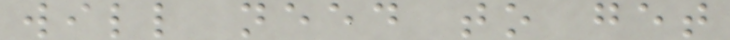will need to get
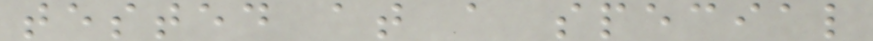tested at a special
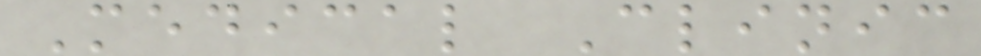Medical Clinic
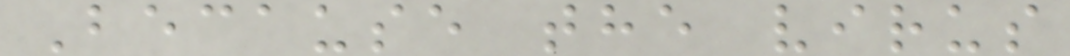Because the virus
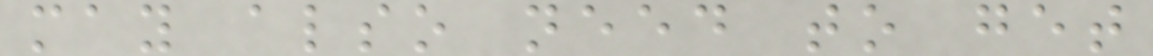may also need to get
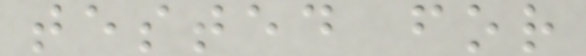tested for
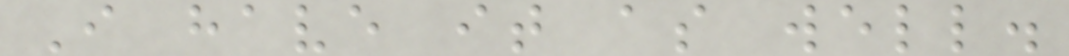I have it as well.
